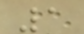1
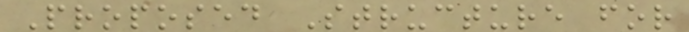Proposed Structure for
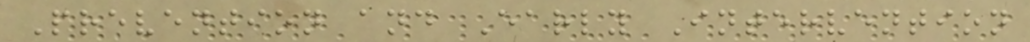Prevention and Early Intervention
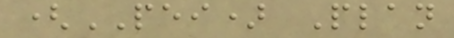(PEI) Plan
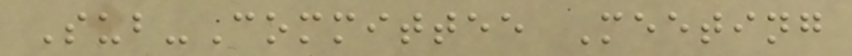Sub-Committee Meeting
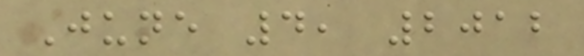June 4, 2012
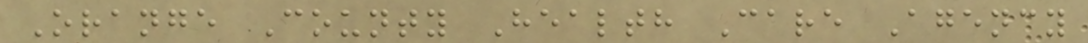Orange County Health Care Agency
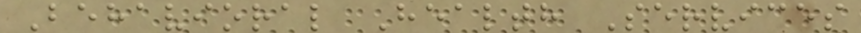Behavioral Health Services
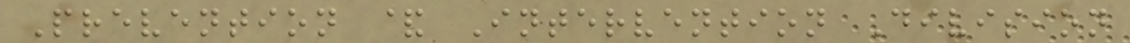Prevention & Intervention Division
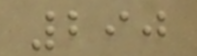290
